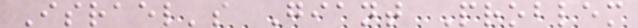Israel's Giant Problem
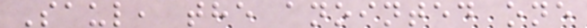Saul, the anointed one
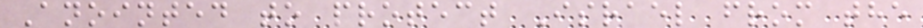Anointed to protect Israel from the
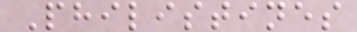Philistines
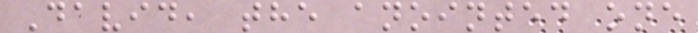David, the anointed one
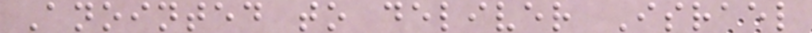Anointed to deliver Israel
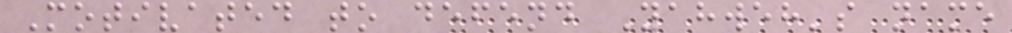Motivated to defend Yahweh's name
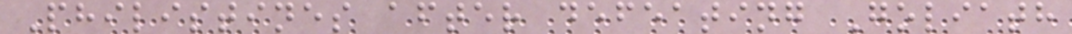Philistines after defeating Goliath
